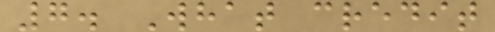7. What credit
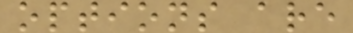options are
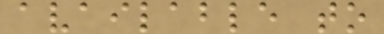available to
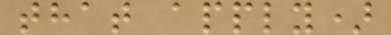that apply)
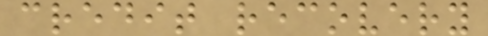credit recovery
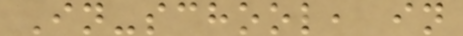In-school, in
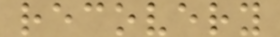recovery
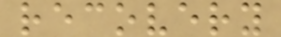recovery
